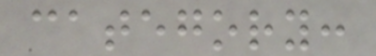category:
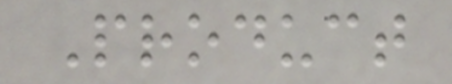Product
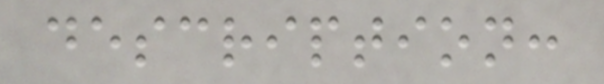description:
